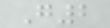G2
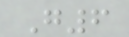G6
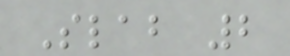Slab 2
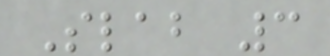Slab 3
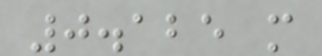0.125 m
